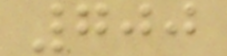700
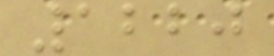1220
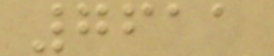7611
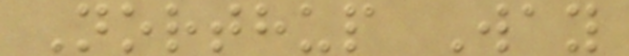Northup Way
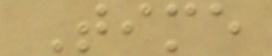Time
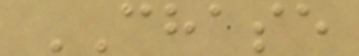CHASE
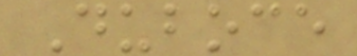Duboce
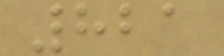821
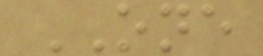ONE
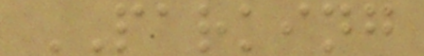PARKING
